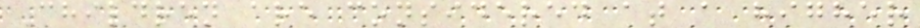Children are considered at a higher
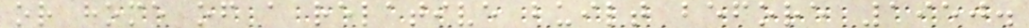or home of a relative built before 1950.
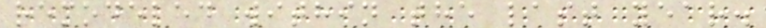remodeled within the last year.
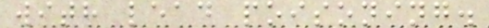with lead poisoning.
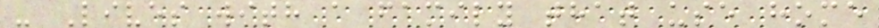- Lives with a family that use home
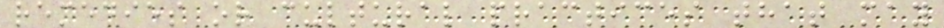remedies or cultural practices that may
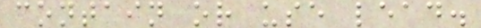contain or use lead.
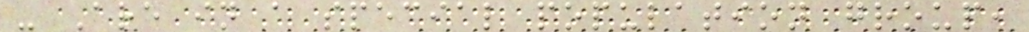- Are in a special population group,
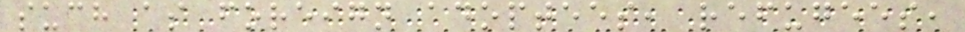such as foreign adoptees, refugees,
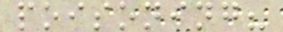poisoning?
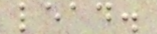lead.
